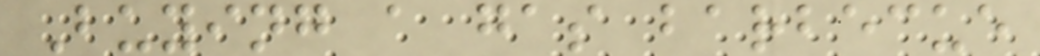Buying a gas barbecue
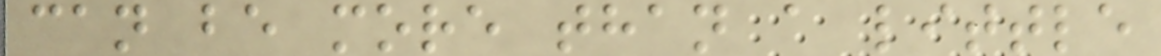can be more than a little
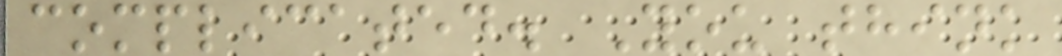complicated. You think
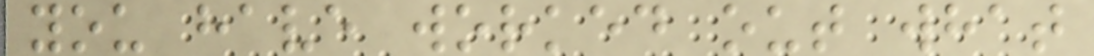you have worked out what
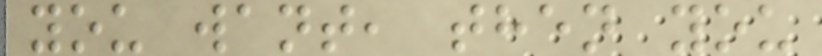you want, then you
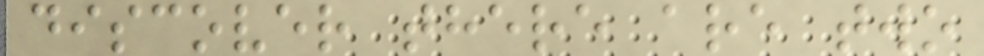discover there are two
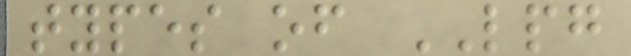types of LPG
